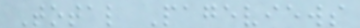Total Pageviews
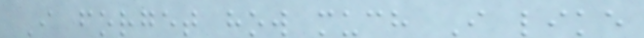I forget how much I like
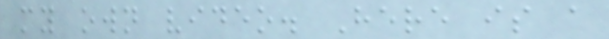my own video. Here is a
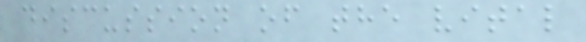discussion of the vital
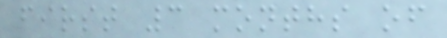first 3 months of
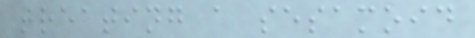treating a sesamoid
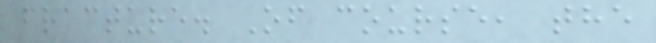fracture. Of course, the
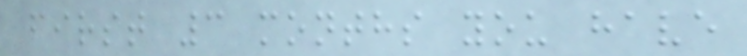first 3 months you have
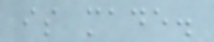is made.
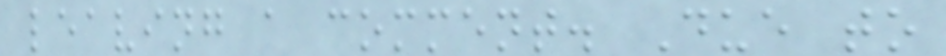leaving a comment. Due to
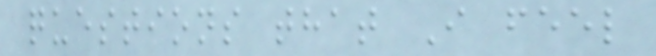questions that I feel
